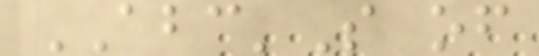ABC'S of
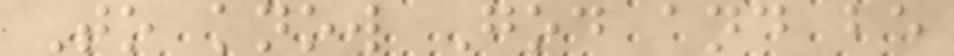To know God and be
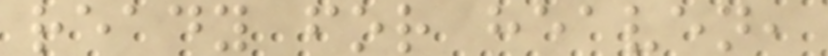ready for heaven,
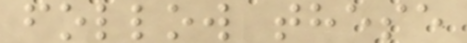follow these
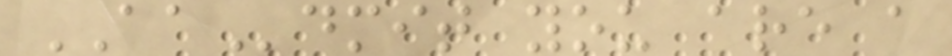AAdmit you are a
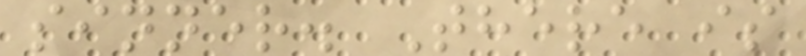sinner. There is
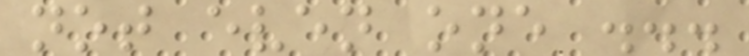not even one ...
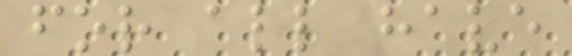for all have
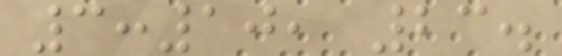3:10, 23.
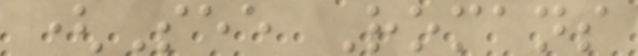(See Romans
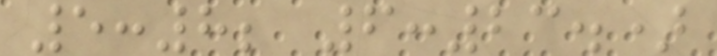5:8; 6:23.)
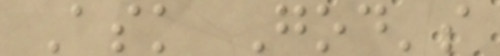Ask God's
